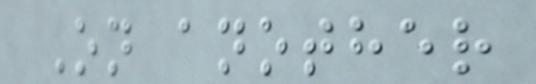On another
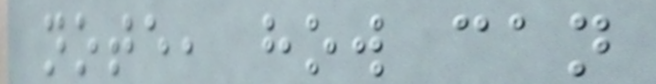note, how can
